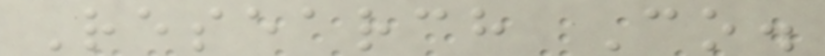Research Co.
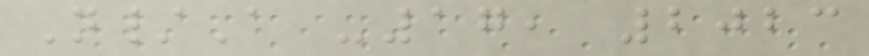N/A -17, 2023
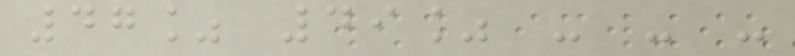47% 49% - - -
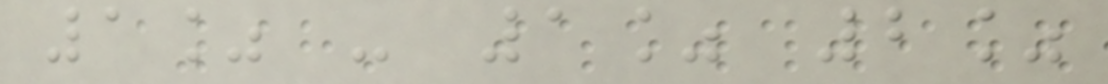1% - 1% 2%
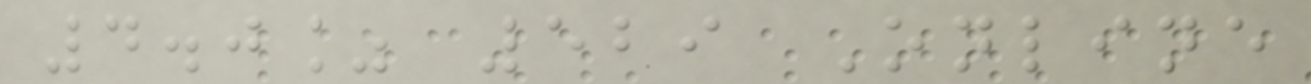4.0% 529 Online
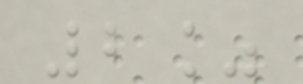2%
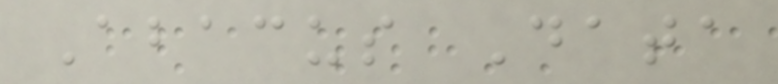Abacus Data
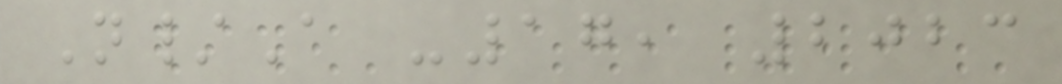N/A -17, 2023
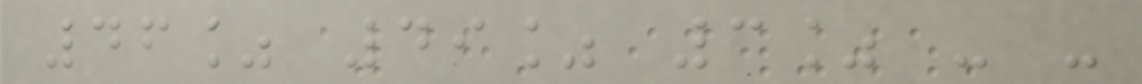46% 49% 3% - -
